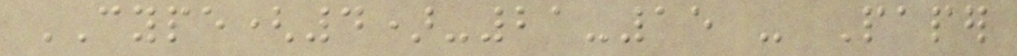CYPE(4)-21-15 - Paper
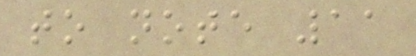to note 11
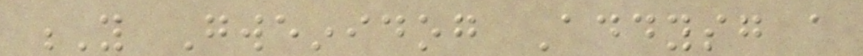Y Gweinidog Addysg a
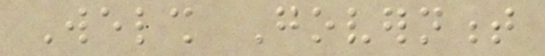Welsh Government
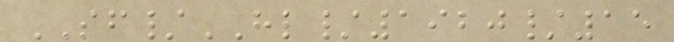SF/HL/1920/15
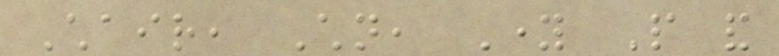Chair, Children, Young People and
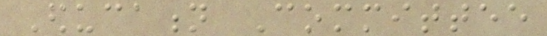Education Committee
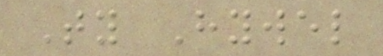Ty Hywel
